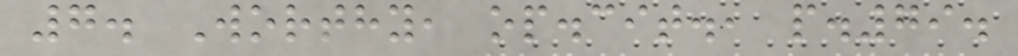7. Worthy, op.cit., p.79.
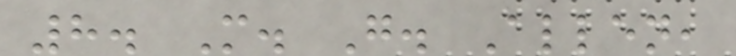8. M. G. Allen,
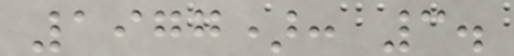1977): 3.
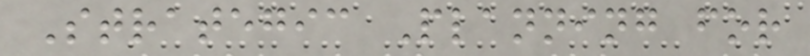Strategic Planning for
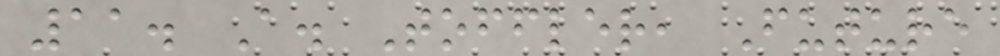11. A. Toffler, Future
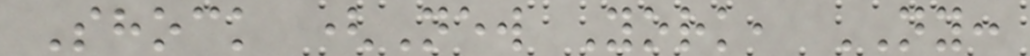Shock (New York, NY:
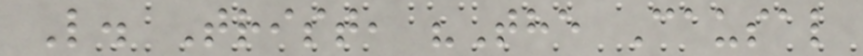L. Trist, "The Causal
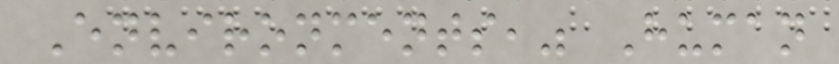Environments," Human
